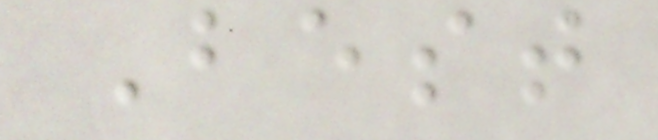Best
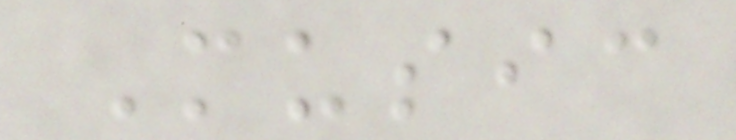Music
